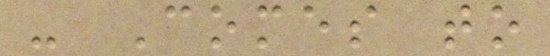- Comes to
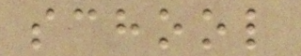school
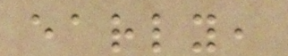early,
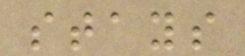stays
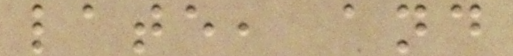late, and
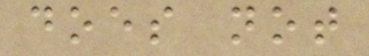does not
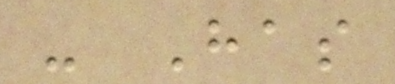- Has
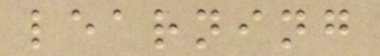learning
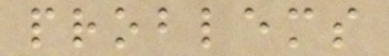problems
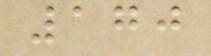170
